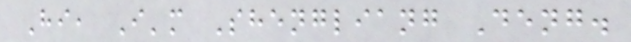Hi, I'm Shengliang Deng.
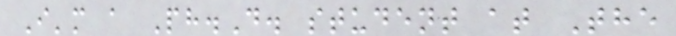I'm a Ph.D. student at The
